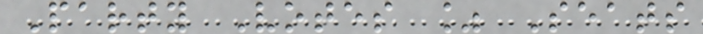Party Votes % Seats
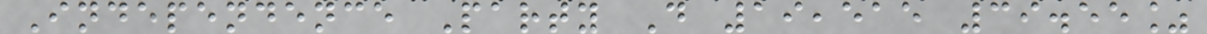Independence Party D 19,515 39.55%
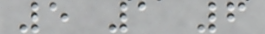5 1 6
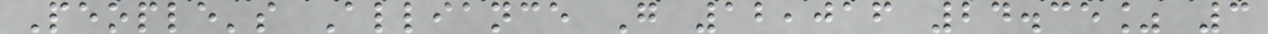People's Alliance G 12,016 24.35% 3
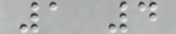1 4
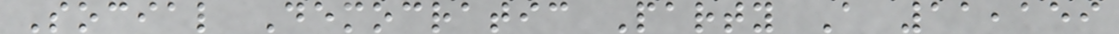Social Democratic Party A 11,159
